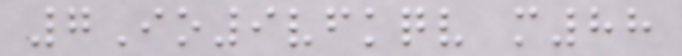7Io9vfkqv m88
